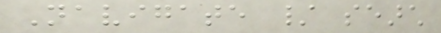Navigate / search
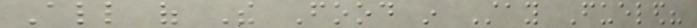All of The Food in Stay Fueled?
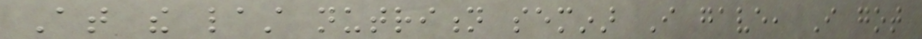At the last nutrition seminar I gave, I got
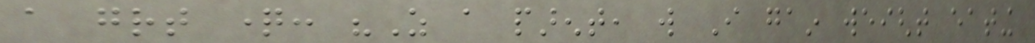a great question: "As a parent, will I gain weight eating
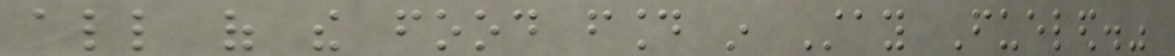all of the food found in Stay Fueled."
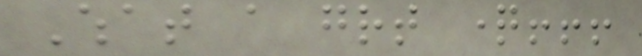What a great question!!!
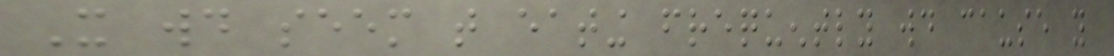It would seem that eating frequently would cause you
